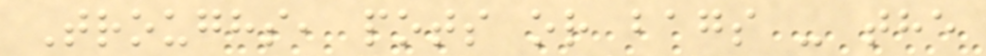Troughs, pots or bags - the
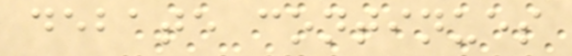debate continues
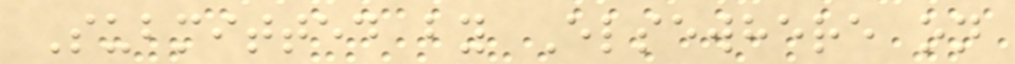Submitted by Elsewhere on
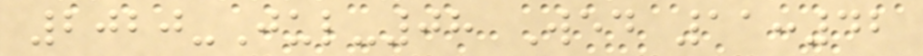2020-Jul-08 Wed 11:42
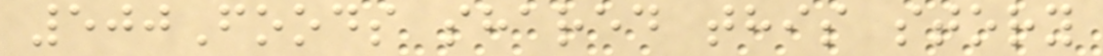500Foods shared this story
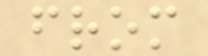from
